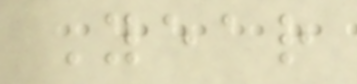Year
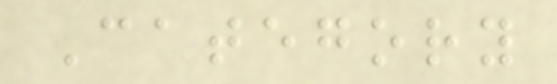Category
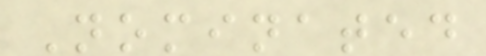Nominated
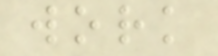work
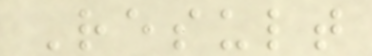Result
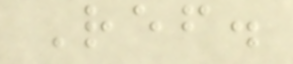Ref.
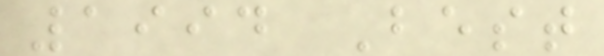1994 Best
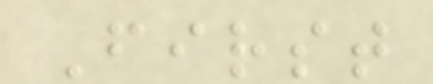First
